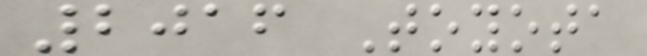2016 Toyota
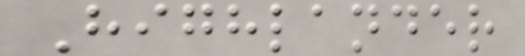Highlander
